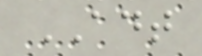ADT
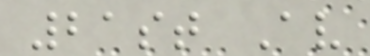21st Av
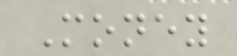Money
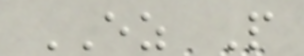EZ P
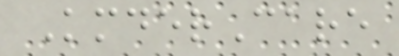KmderCare
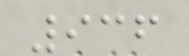936
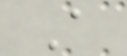A
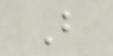B
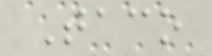Taco
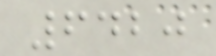6420
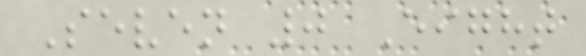Seven 0 Eight
